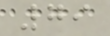79
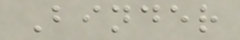Binder
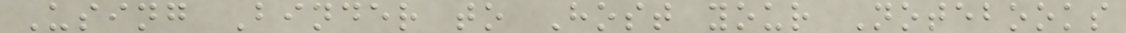Using Binder to Host your Notebooks
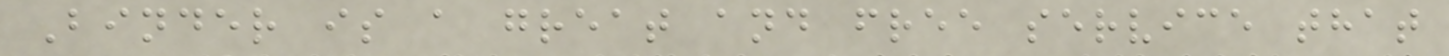Binder is a great and free service that
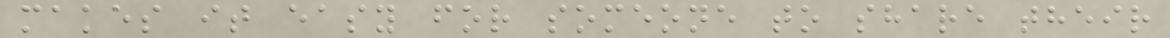makes it easy for someone to share their
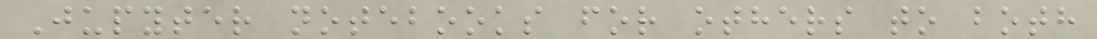Jupyter notebooks for others to both
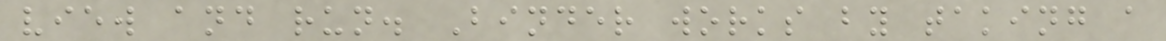view and run. Binder works by taking a
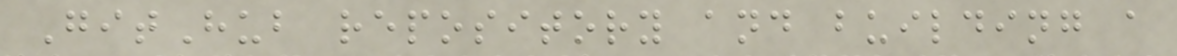GitHub repository and building a
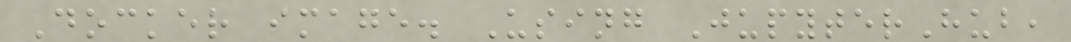Docker image. Using JupyterHub,
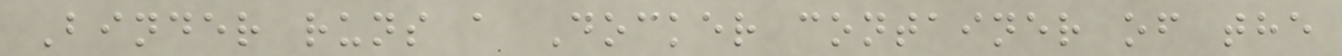Binder runs a Docker container of the
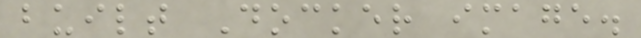built Docker image.
